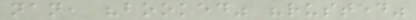nan, "booked" "rusted"
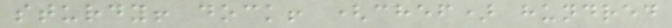sturdy! dock! (chef) hundred
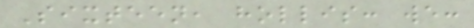Sixteen, hollis: we:
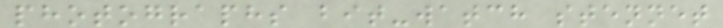photographs bit-watch stennet
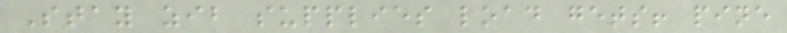Stay zib supplies load gets! pine
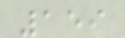159
